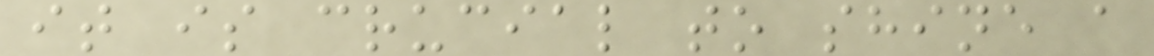it is crucial to shine a
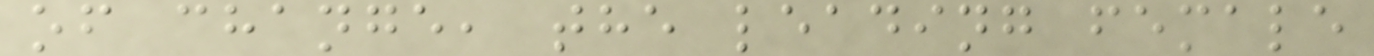of change, the leading female
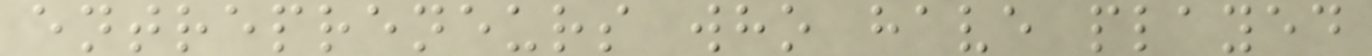entrepreneurs who have played
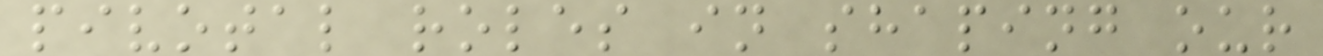pivotal roles in shaping our
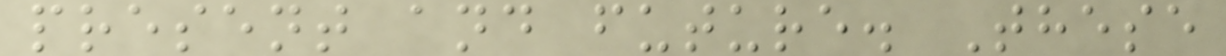present and future. These
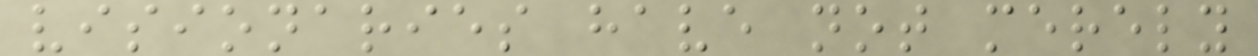visionaries have not merely
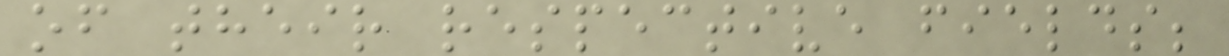of their respective fields;
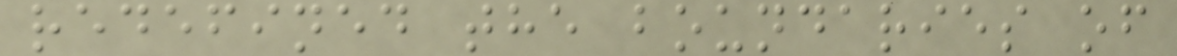redefined the boundaries of
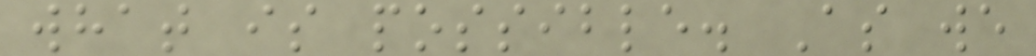what is possible. As we
